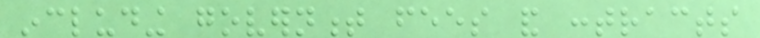including government fees and contracts
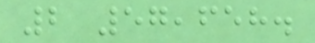2 57,658.
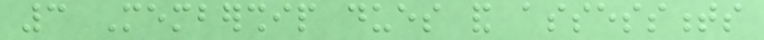3 Membership dues and assessments
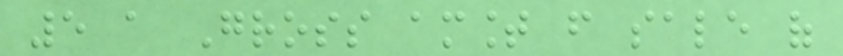5 a Gross amount from sale of
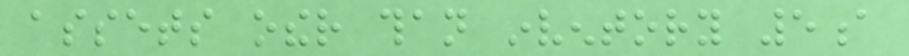assets other than inventory 5a
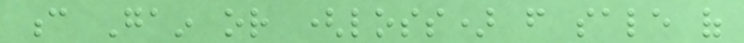c Gain or (loss) from sale of
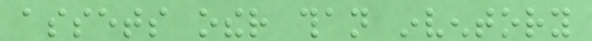assets other than inventory
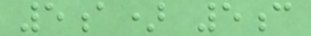5a) 5c
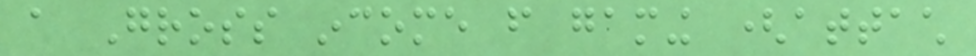a Gross income from gaming (attach
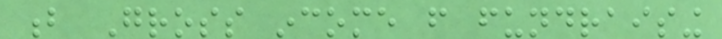b Gross income from fundraising
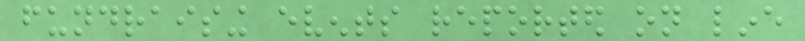fundraising events reported on line
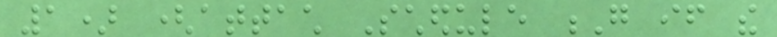1) (attach Schedule G if the
